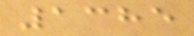1385
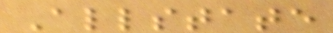Allstate
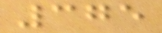375
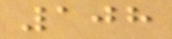108
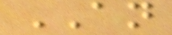AN
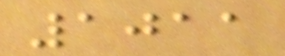1011
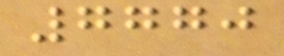7770
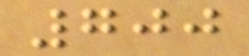700
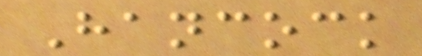Hancock
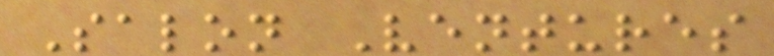Salon Ventures
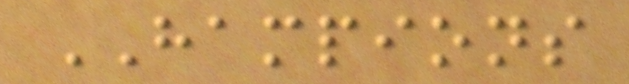HAMPIONS
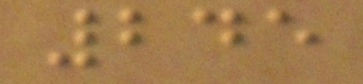245
